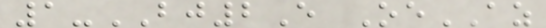1-BJ2E OeAZ
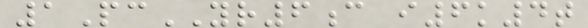1PcYR6c i6k4t
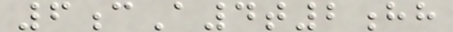6cA4t2hh
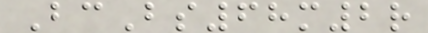BcBs68m2r
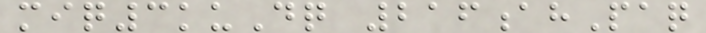miq3kuDq 216ahPaq
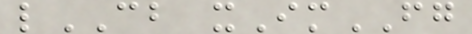lCB xImFG
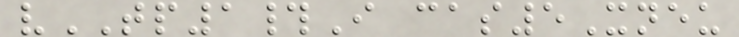vTP1#I cas5Xneu
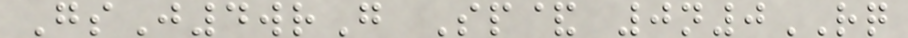GsJ4wrG Sp& 0n0RQ
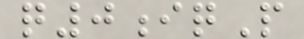q0iqP
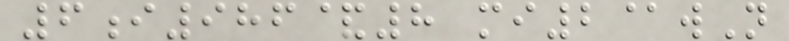6i986&8 mi2@wN
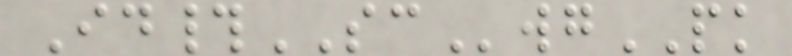Id#SCwgPK
